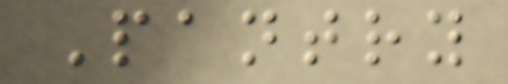Pantry
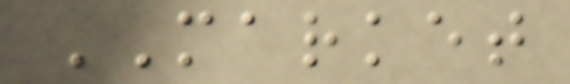MARKET
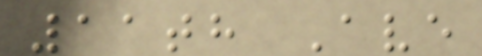11th Ave
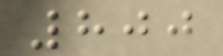800
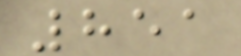851
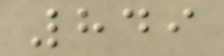849
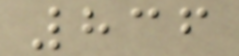836
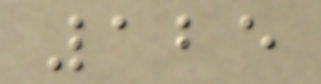125
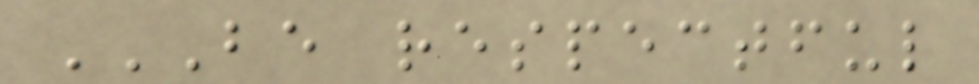BE RESPECTFUL
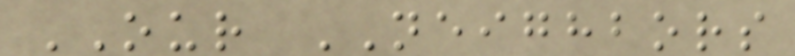OUR NEIGHBORS
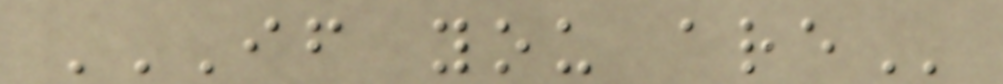IF YOU ARE
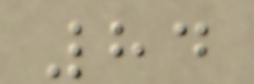84
